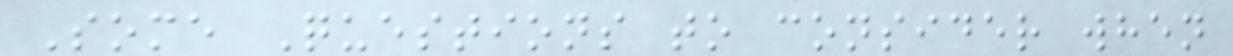Some Questions to consider when
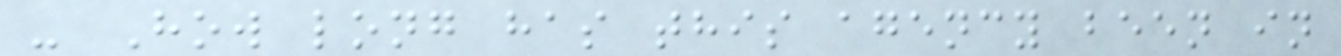- How long has this agency been in
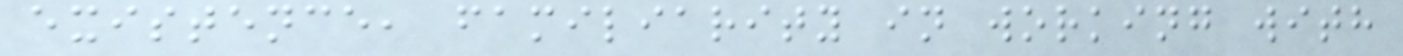existence, familiarity in working with
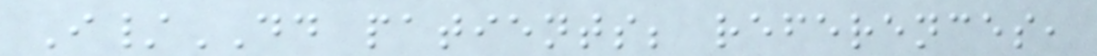I/DD patients; references,
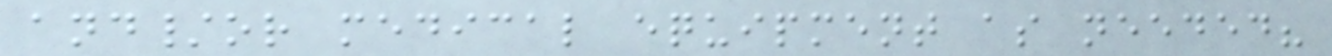and/or medical equipment as needed?
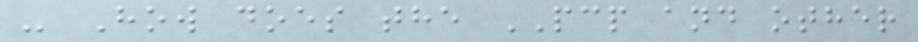- How does the PCP and other
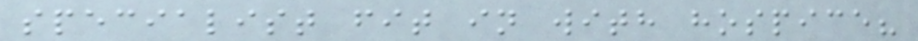specialist fit in with hospice?
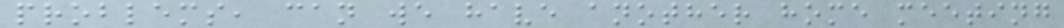problems, can we have another home meeting
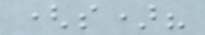(s)?
